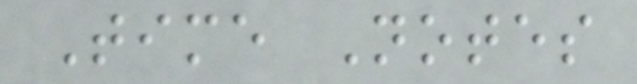Time Notes
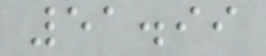51.99
